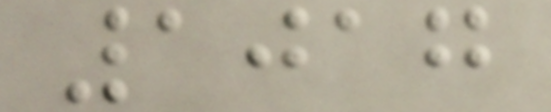1017
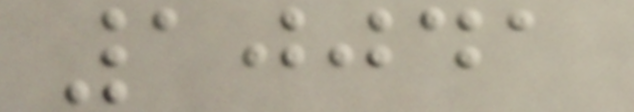10041
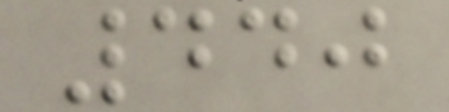440
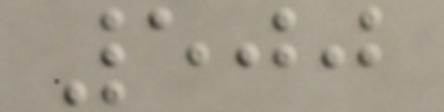500
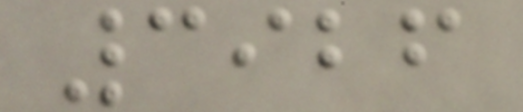3926
